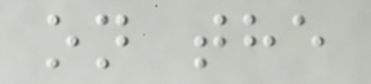on the
